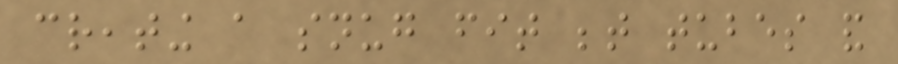creating a snug fit between tubes and
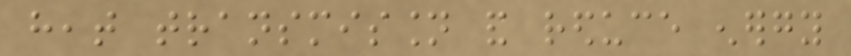heat transmission and reduce energy
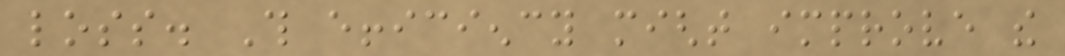loss. This efficiency might improve the
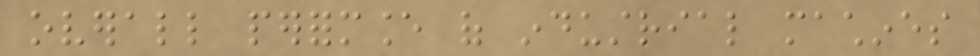overall performance of industrial machines
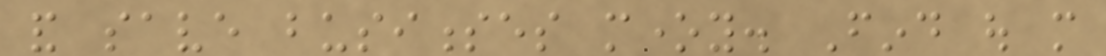and save businesses money. Find out more
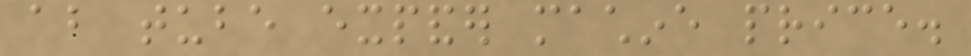about tube expander machine price.
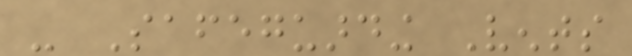- Safeguarding Vents
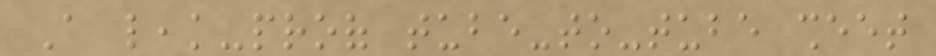A leak-proof tube-to-tube sheet
